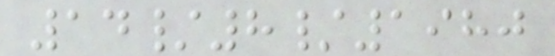14/8/1980
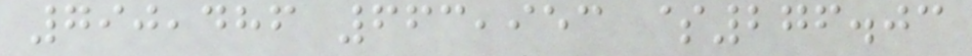790,486 663,953 $276.03
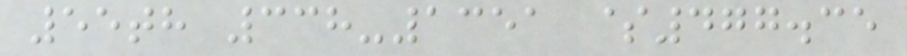55th 338-1351 $477.35
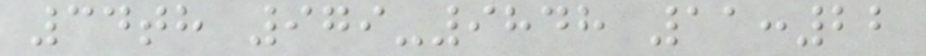34th 979-9848 11:22
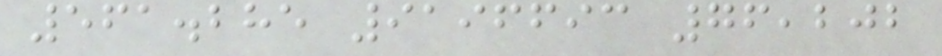561.285 9196693 76,202
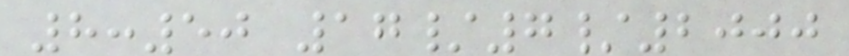8:50 17/7/2000
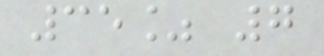35% 7
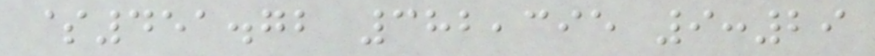$451.72 382,395 9:29
